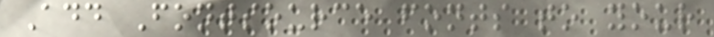Add Fontsource fonts to your
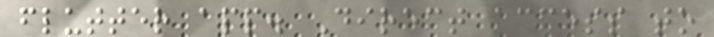flutter app. Direct access to
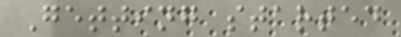Getting started
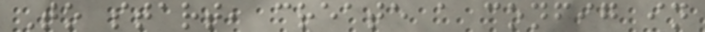To start, create a config in
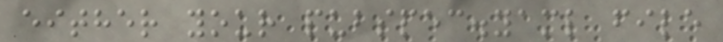either your pubspec.yaml file
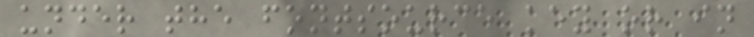under the fontsource key or in
